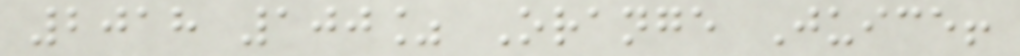2018 100% Orange Juice!
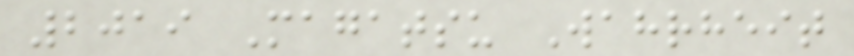2019 Magatsu Wahrheit
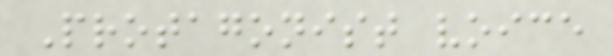Protagonist voice
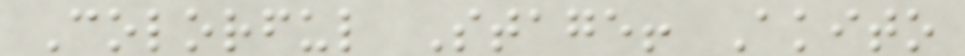Colorful Stage! Akito
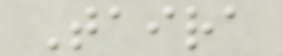Taira
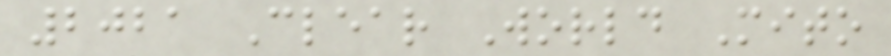2021 Clear World Mito
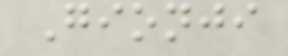Gionji
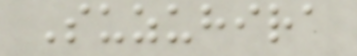Suzuhira
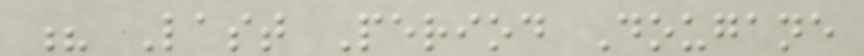? Last Period Dougane
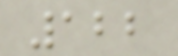122
